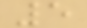5
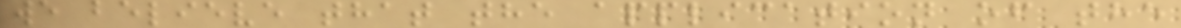we believe that the application of the
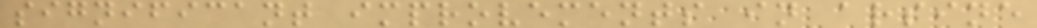significant improvements in arsine
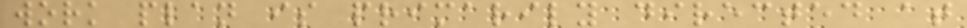work plan is primarily directed at
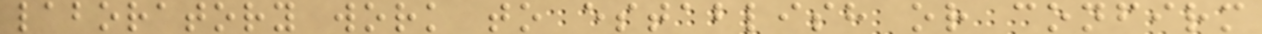laboratory work to establish or confirm
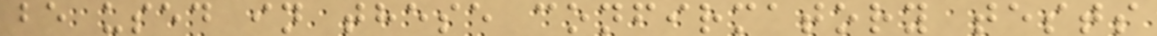be used in these confirmatory tests
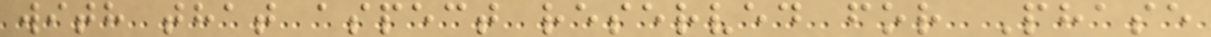with that aspect reserved for Phase
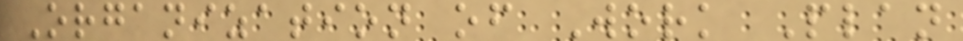Organization of Work Plan
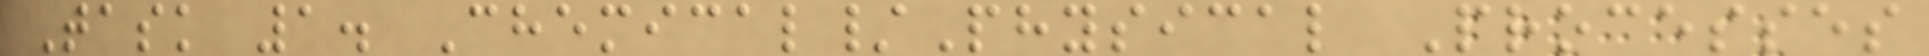Task 1. Chemical/Physical Processes
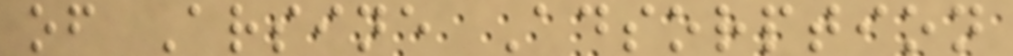of Arsine Adsorption
